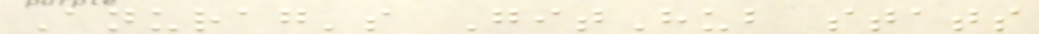Anurag's GitHub stats
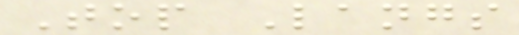Top Langs
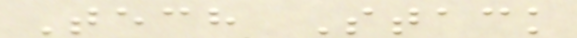Tech Stack
